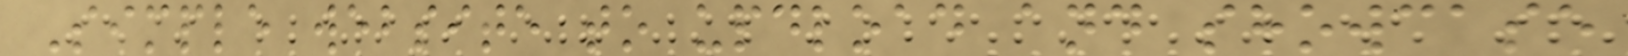Simple website to updload and showcase
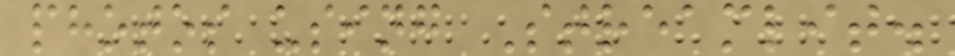photos using Streamlit.
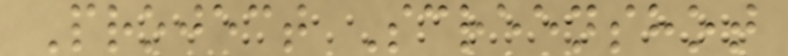Project Screenshot
